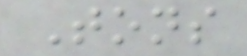Tons
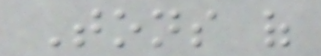Tons of
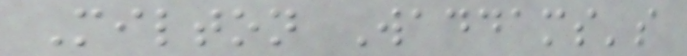Milton Waddams's
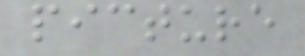picture
